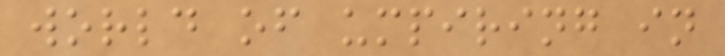world of umpiring in
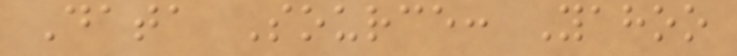Data Source: Yahoo
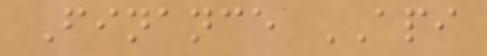Finance API
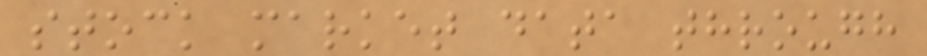stock market data through
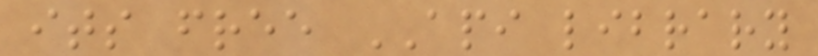its free API library
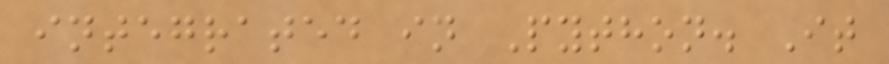integrated in Python. It
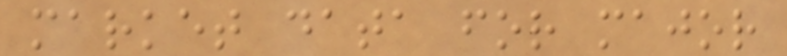market data for major
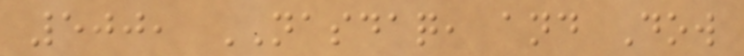500, NASDAQ, and Dow
